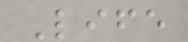Life
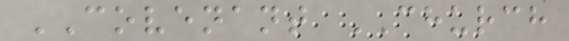COVENANT CHURCH
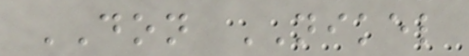DON NIKEL
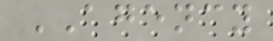AGENCY
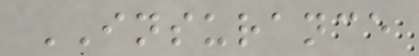INSURANCE
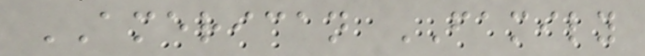AMERICAN FAMILY
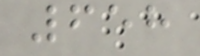658
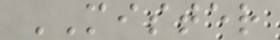MISTER
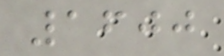1600
